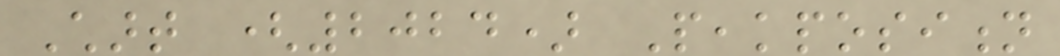Chart (2024) Peakposition
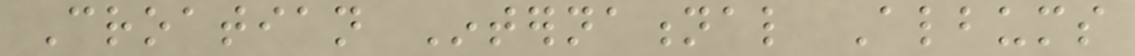Croatian International Albums
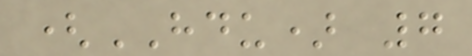(HDU) 7
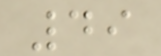49
